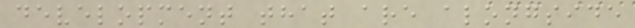development that are alongside
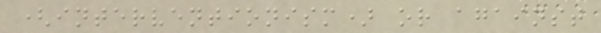(interventionism) or against
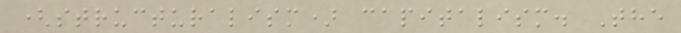(structuralism) capitalism. The
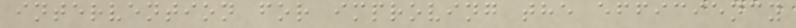intervention for improving the efficiency
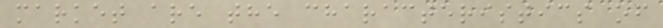market are the characteristics of
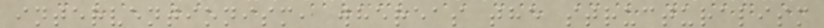interventionism, whereas the structuralism
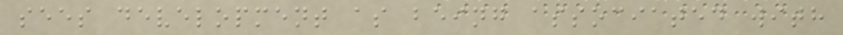sees development as being associated with
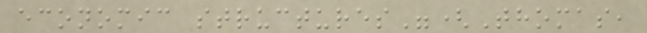economic structures"(Thomas,
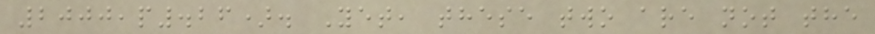2000,p.26). Yet, these two are not the
